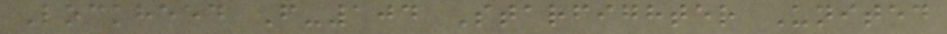Lockheed F-104 Starfighter United
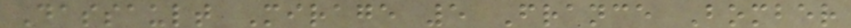Dassault Mirage 5 France Bomber
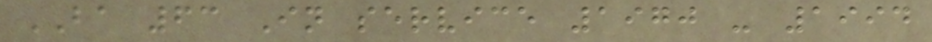BA 63 In service 1970 - 1994
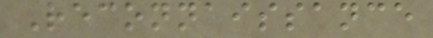Reconnaissance
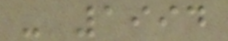- 1994
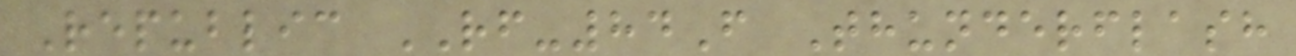Republic RF-84F Thunderflash
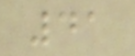41
